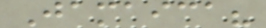Jamaica?
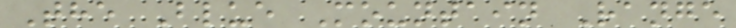The Blue Mountain Range
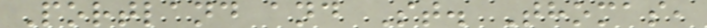Portland and St. Thomas,
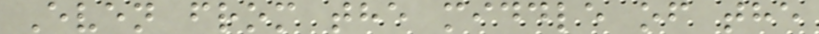Even from the middle of the
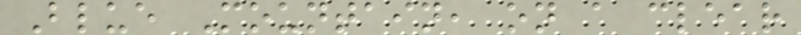Blue Mountain, on a clear
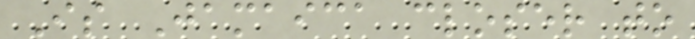Is Jamaica closer to
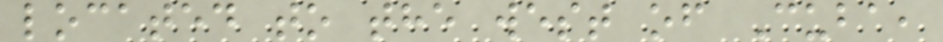located to the west of Cuba,
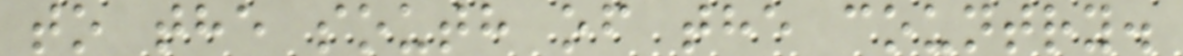to the south of the country.
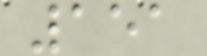151
